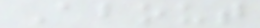About
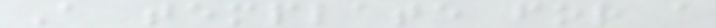A template for a
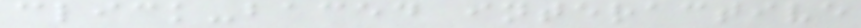click-baced interactive
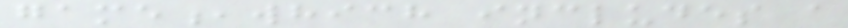game,which includes a
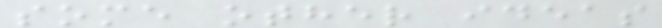some other ideas
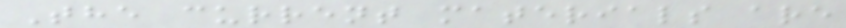The current materials are
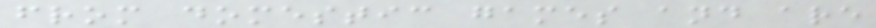from domestic games and are
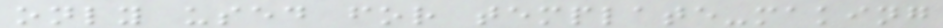only used for template-making
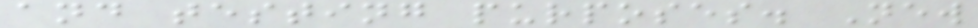and testing purposes. New
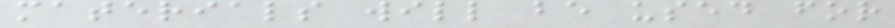materials will be used for
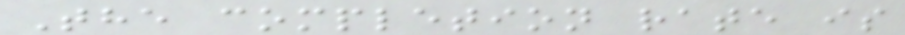The completion rate is
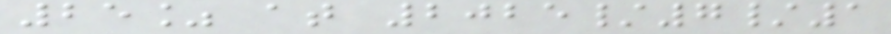25% at 2025/7/1
